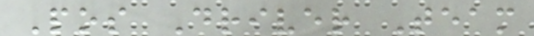Pos Driver Team
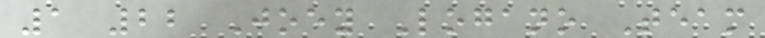1 22 Joey Logano Team
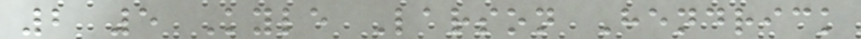2 5 Kyle Larson Hendrick
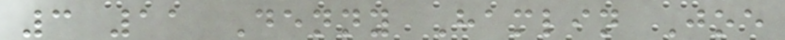3 11 Denny Hamlin Joe
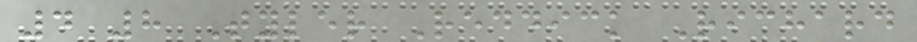4 8 Tyler Reddick Richard
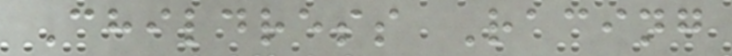Childress Racing
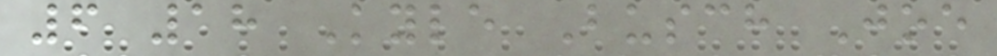6 18 Kyle Busch Joe
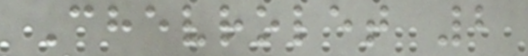Chevrolet 2
